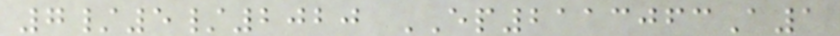7/5/2020 EP2113063A1
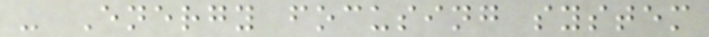- Energy focusing system
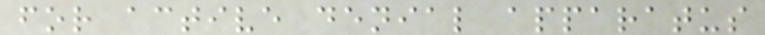for active denial apparatus
